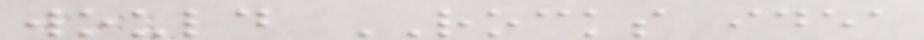would ROCKS idea
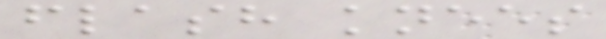flash knees
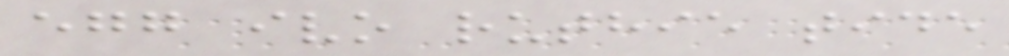egg ivo ruthie tide
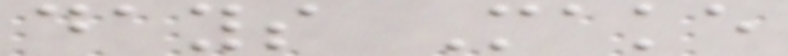days Make
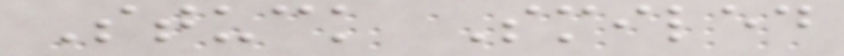Stuck Smiled
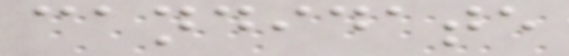candidate
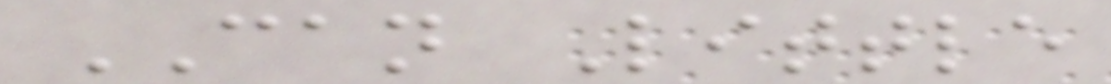CAN Little
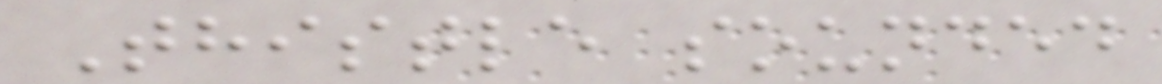Thistle sounded
